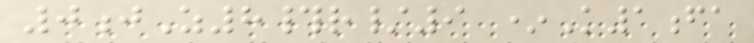0jZ8#r/9 *K1fa
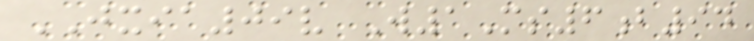JXIA09v W1Ms6b94
